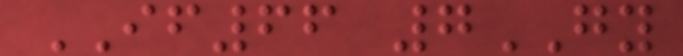IF66 7GY
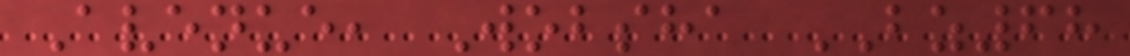Avenue, Wobsha BZ68
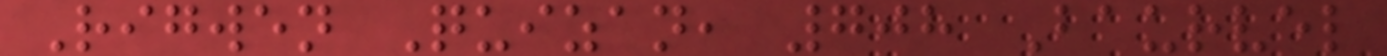Rigwen Quizan, 708 Baurvel
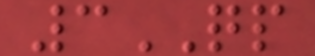3QP
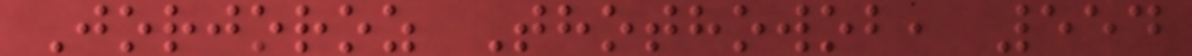Jorjoroz Thothowob, 554
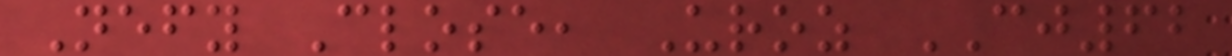Nefy Close, Uroz CJ62
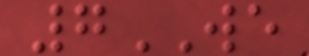7WE
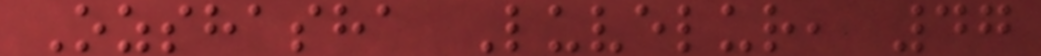Ozshasha Luvelur, 47
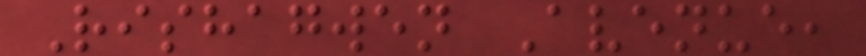Rishagwen Avenue,
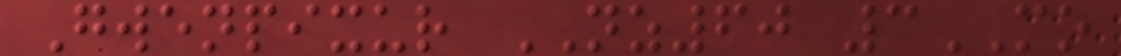Gwenpixur NZ60 3MO
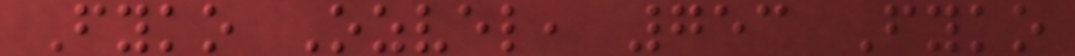Fyko Ozvel, 753 Fyko
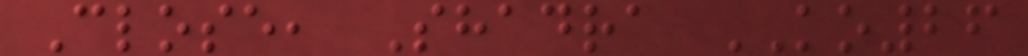Close, Shadra KO26
